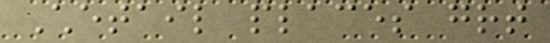Chetail places great
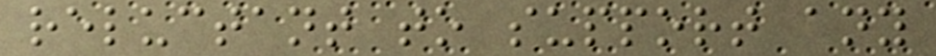reluctant to support any
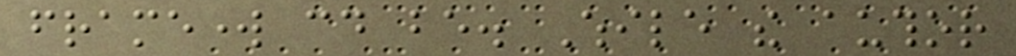framework could be. While the author
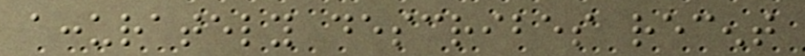accurately describes recent
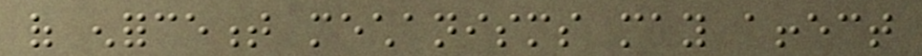of enforcement mechanisms may affect
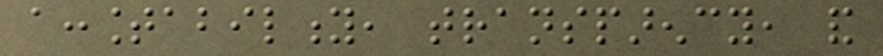accountability, transparency, and
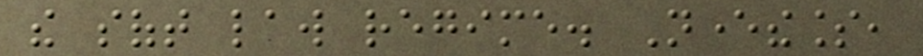the soft law regime. Nevertheless,
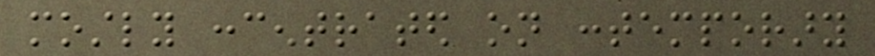mostly concentrated on contemporary
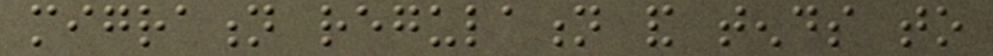migration regulation and tends to
